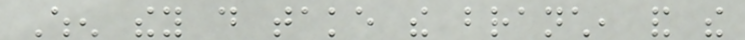When they do take the branch, and the
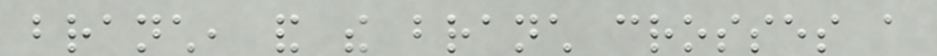branch, and the branch crosses a
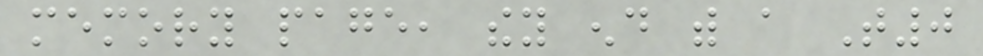memory page, they end with a T0
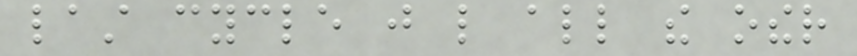last cycle just like all the other
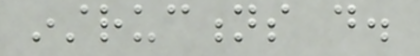instructions do.
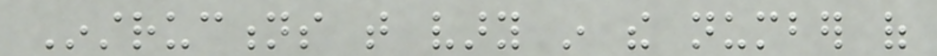Instructions that vary in the number of
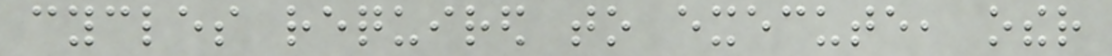cycles required to execute, other
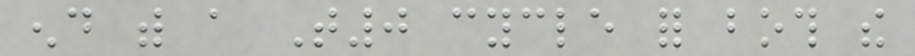end with a T0 cycle for both the
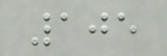105
